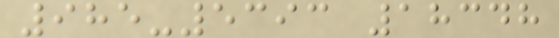985-5393 18348
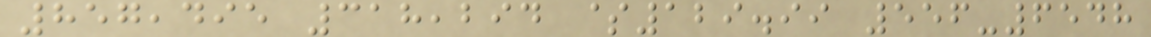857,495 318,294 $129.99 556-6548
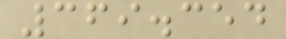369.354
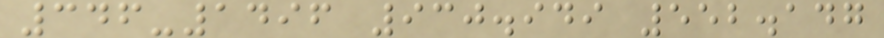346-1496 930.949 552.147
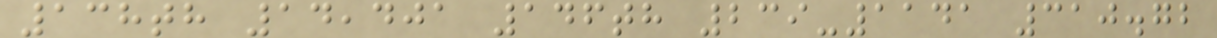138th 14,401 146th 239-1141 310.72
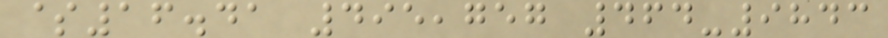$16.41 495,757 464-9843
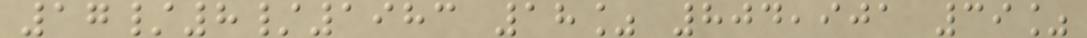17/8/1983 18% 804,901 39%
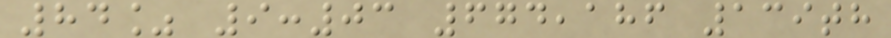84% 9:03 674,186 139th
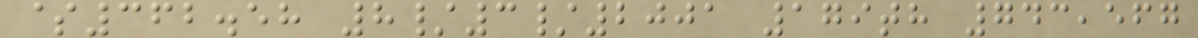$362.58 8/3/2001 179th 743,567
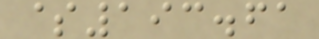$193.61
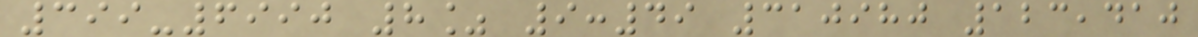399-6990 8% 9:49 310980 123,410
